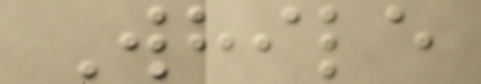While
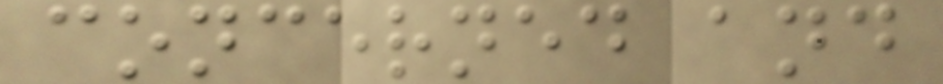concerned and
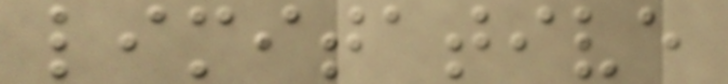limitative
